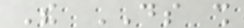The DS shall
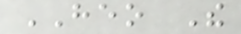HEO The
